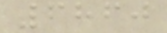6860
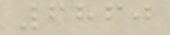6860
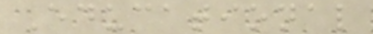Educational
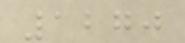1270
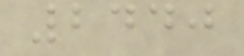2440
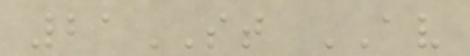21ST AV
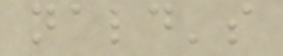nald's
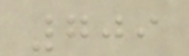709
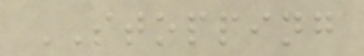STOPPING
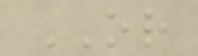OR
